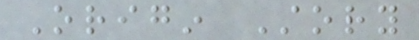Origin Story
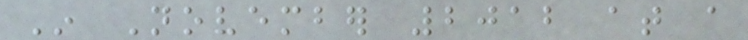In November 2012 at a
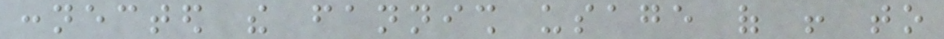connected the fannish usage of ! to
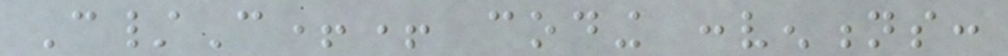C/C++ coding conventions:
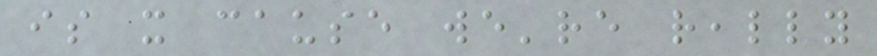is it cause we're really
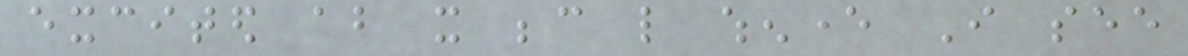excited about it because like whenever I see
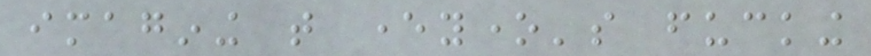imagining that everyone's fucking
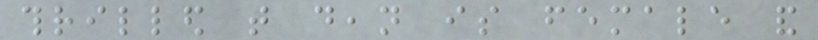thrilled that dean is female and
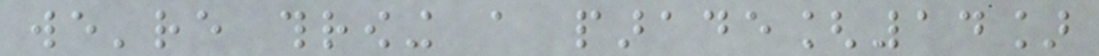we're throwing a parade[14]
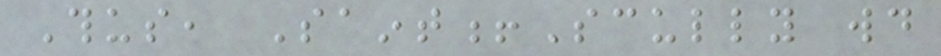Thus, Saint!Scully would
